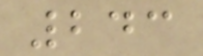243
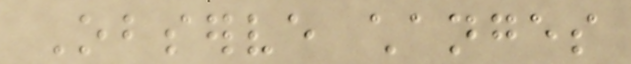Observe changes
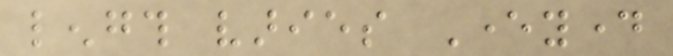length varies Everyday
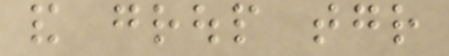and group together
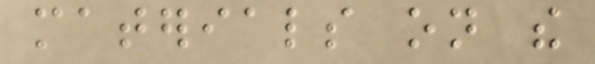materials on the
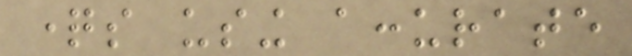questions using accurate
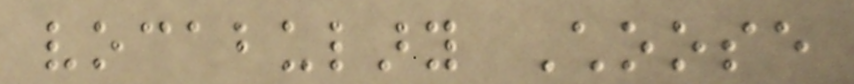vocabulary Choose
